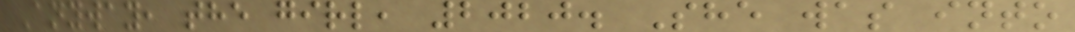Anyway, the girl, 2020. She was into
